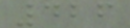426
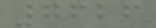7626
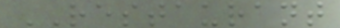RESTAURANT
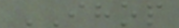IHOP
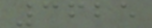3625
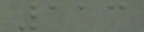113
